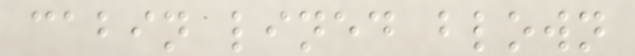cabin lined blown
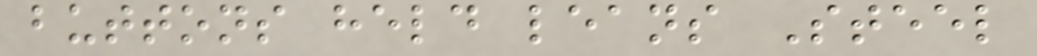buttons held leans Steel
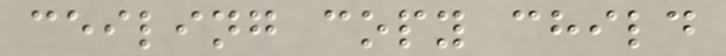ceiling copy child
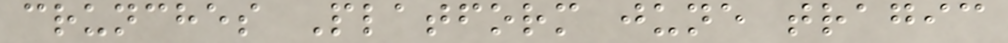crunches Platform june tragic
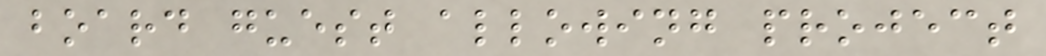board guest allowing project
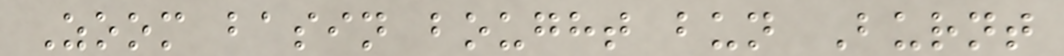Zoom basin bought bun Burnt
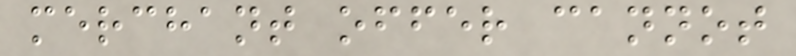merchant offer cannot
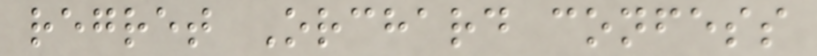regret Orchard confess
